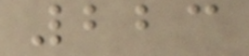223
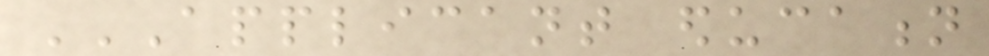APPLICANT EDUCATION
